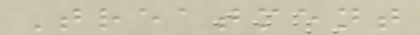Treatment
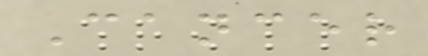Cancer
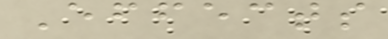Effects
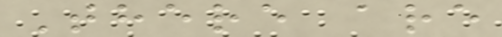There are
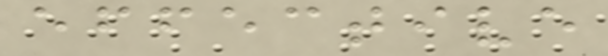effective
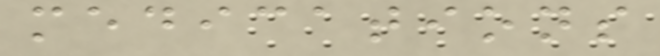medications
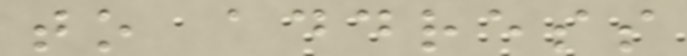to address
